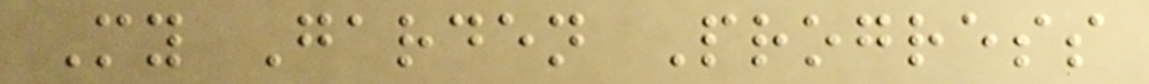My Garden Progress
